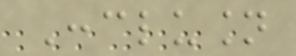Conclusion
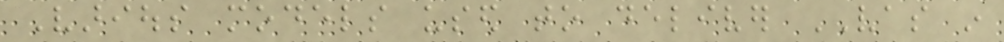Various models used to deliver VAS in
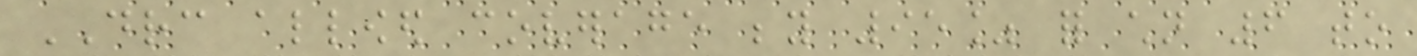DRC allowed coverage beyond 95% for children 6 to
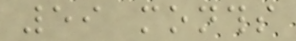59 months
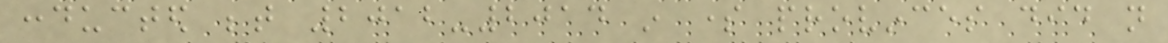conducted between 2012-2014 in some provinces did not
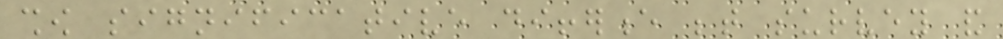show significative difference between survey and
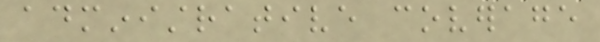administrative coverage
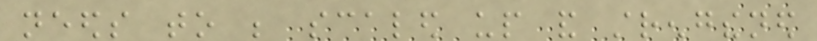needs to be scaled up and strengthened
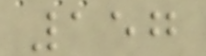157
